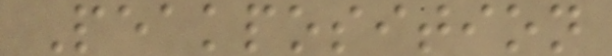Peakposition
